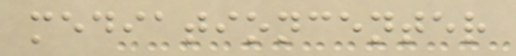mediationcenter
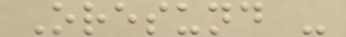Oresund -
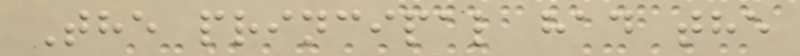The principal had the
